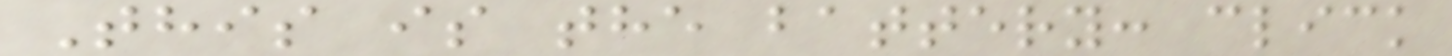This is the battery: click
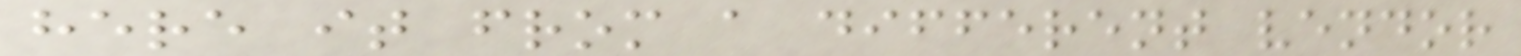here it from a different vendor
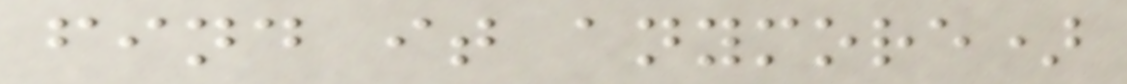find it anymore)
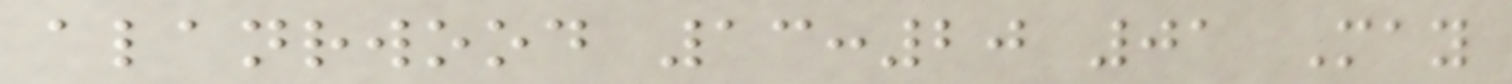alanrwood 13:20 01 May
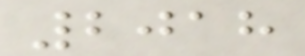2018
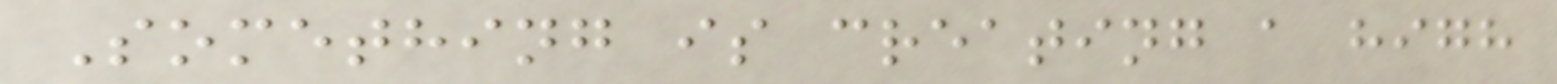Something is creating a high
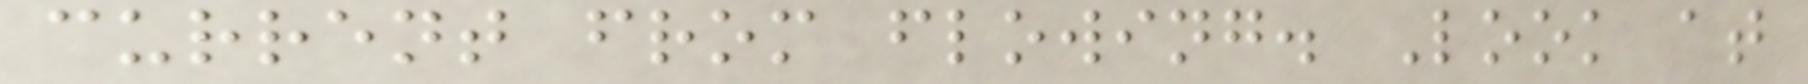current from flowing. Look at
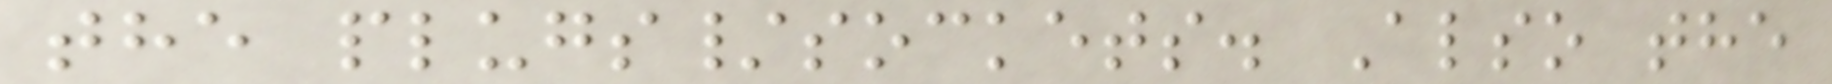the plugs/sockets. Also the
